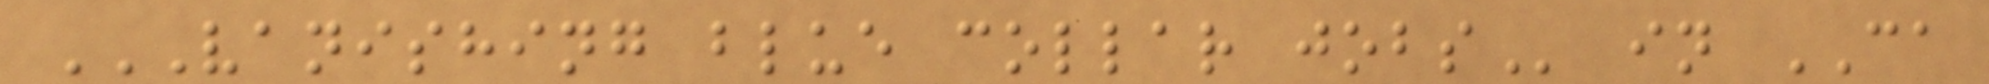VANISHING BLUE COLLAR JOBS in CA
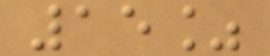15%
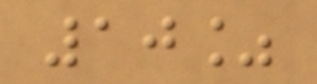10%
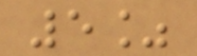5%
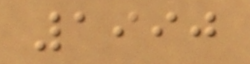1990
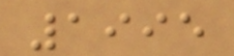1995
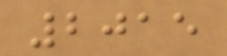2015
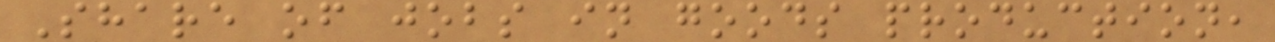Share of jobs in goods production,
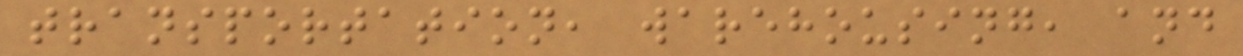transportation, warehousing, and
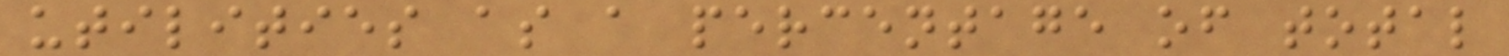utilities as a percentage of total
